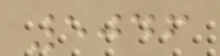5046
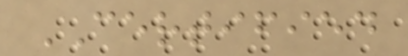CERTIFIED
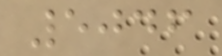5046
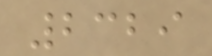2329
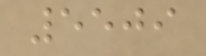5509
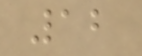12
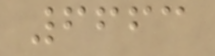6663
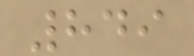849
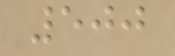500
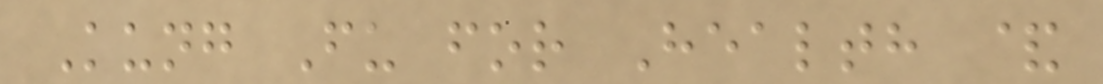Kung Fu for Health &
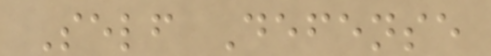Self Defense
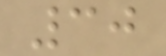30
